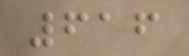616
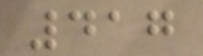417
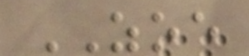ZOE
